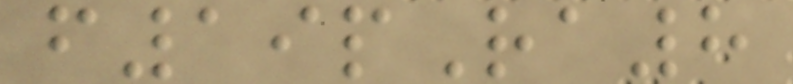f19pRa8
